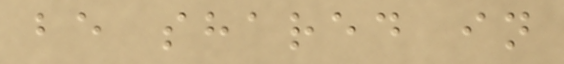be shared in
